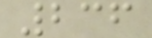236
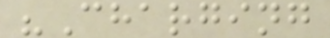"Charging
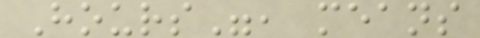Hours", means
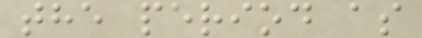the period as
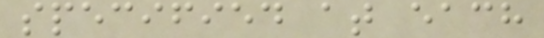specified at each
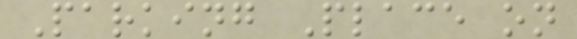Parking Place on
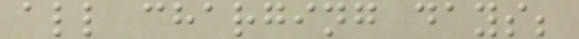all charging days;
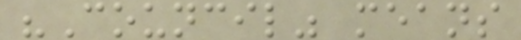"Council" means
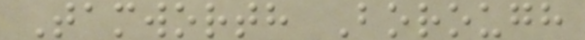Tamworth Borough
